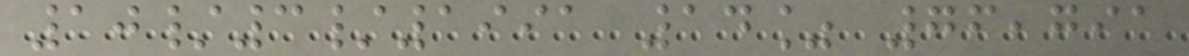10/3/1991 14% 76,791
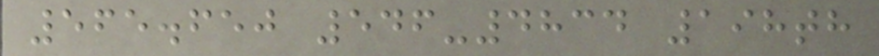565.650 546-4834 198th
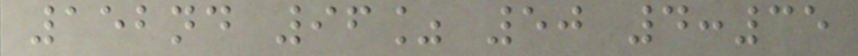152nd 96% 50 4:35
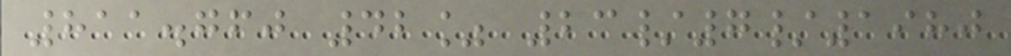811.760 42% 23/7/1980
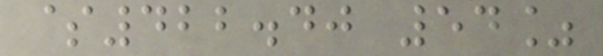$422.40 54%
